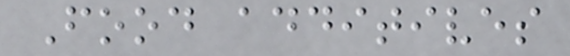Food additives
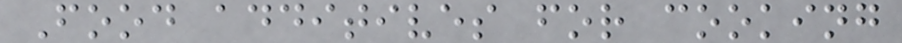Food additives for cooking
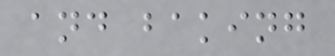and baking
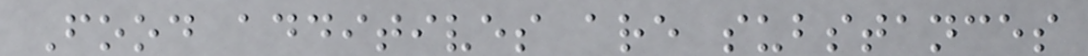Food additives are substances
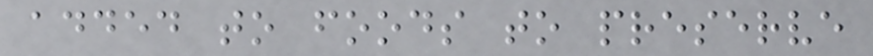added to foods to preserve
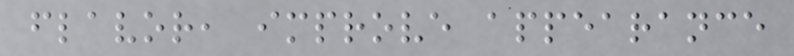flavor, improve appearance
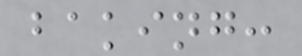baking:
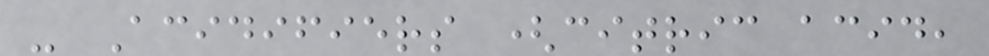- Acidifiers (citric acid,
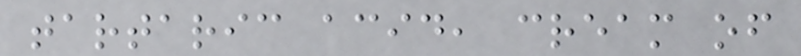tartaric acid, cream of
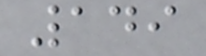149
